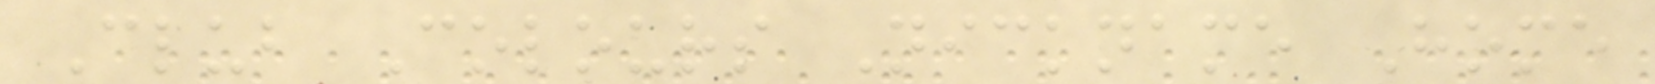Club Colours Nickname Home
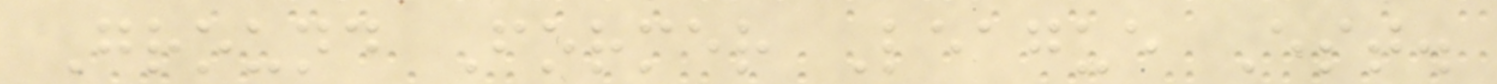Ground Former League Est.
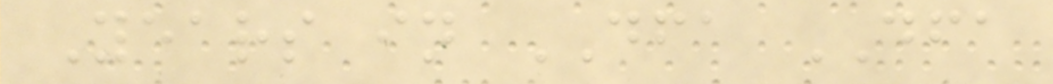Years in DFA DFA
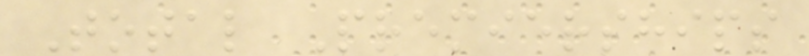Total Premierships
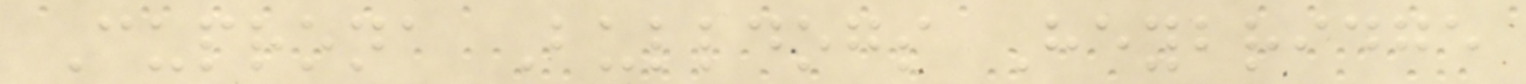Cuprona Bulldogs Heybridge
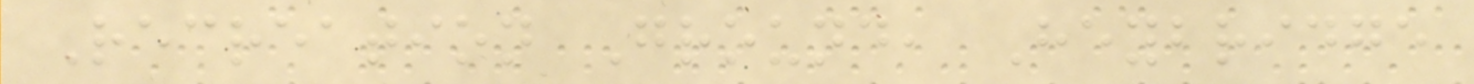Recreation Ground, Heybridge
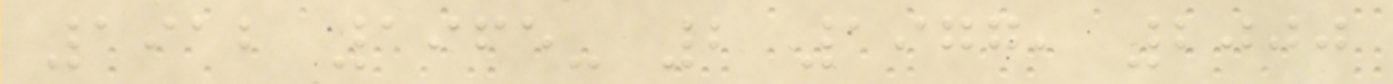1912 1965- 2 1977, 2000
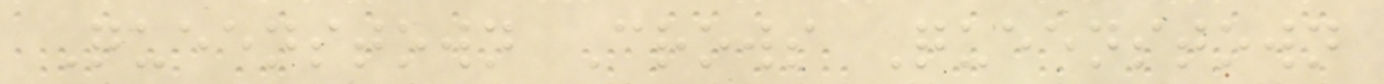Queenstown Crows Queenstown
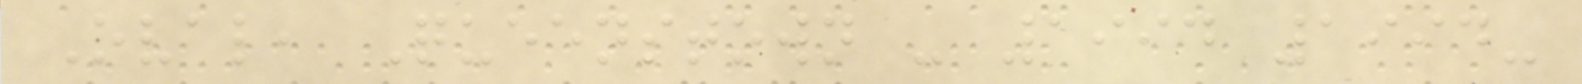Oval, Queenstown - 1994 1994-
